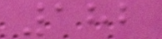182
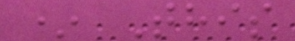* This
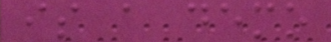is a demo
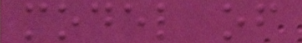model of
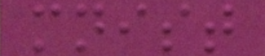mnist
